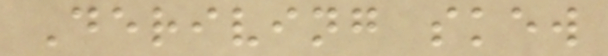Deriving skew
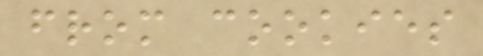from cookies
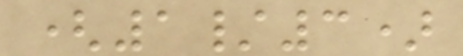(1/3)
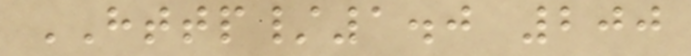HTTP/1.0 200
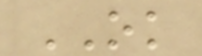OK
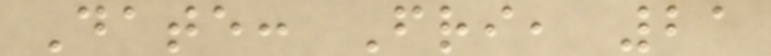Date: Fri, 21
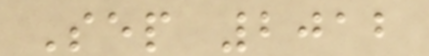Sep 2012
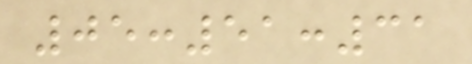05:51:31
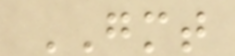GMT
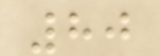80
